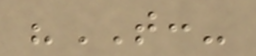"THAT:-
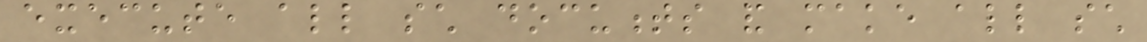execute all such documents and make all such
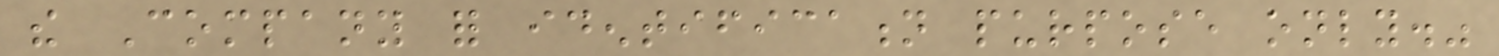the Company for identification purpose only."
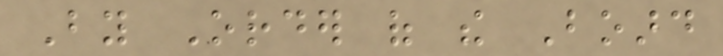By Order of the Board
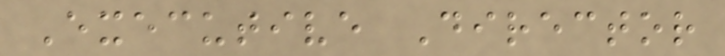Executive Director
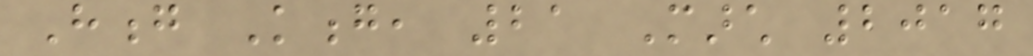Hong Kong, 21 March 2017
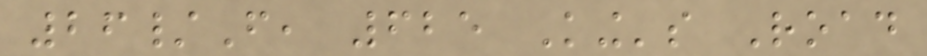26/F, 625 King's Road
